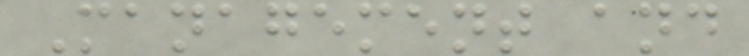Management and
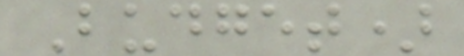Budget)
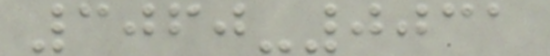3060-0031
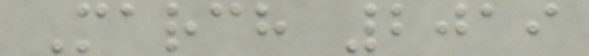March 2019
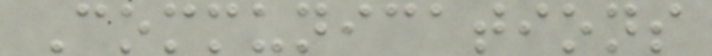Communications
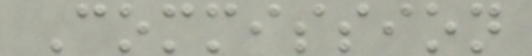Commission
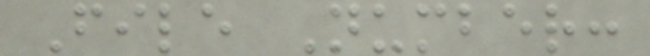File Number:
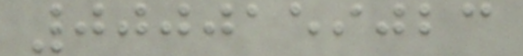0000159023
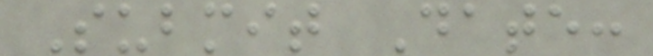Submit Date:
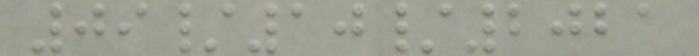09/10/2021
